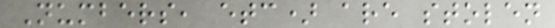Numbers, etc) are stolen
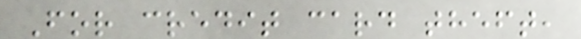For credit card theft,
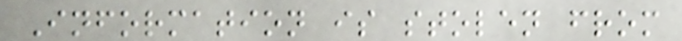Information is stolen from
